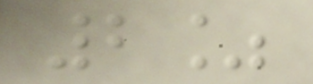2%
